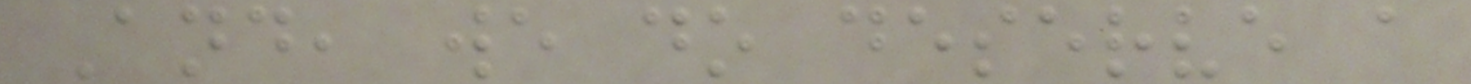And, we do deserve a
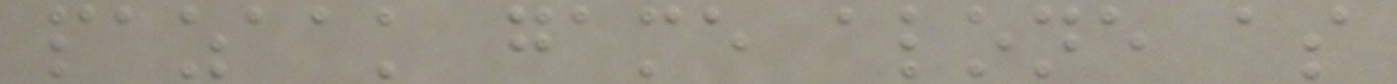pazaak game alone as
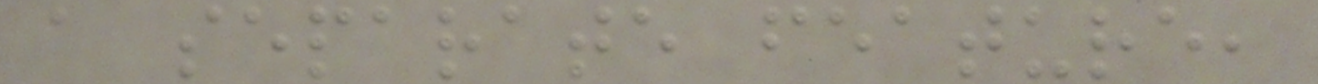a separate feature,
